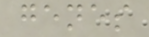genes
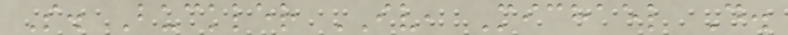S. Buckler IV, Michael D.
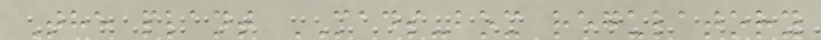The plant MADS-box regulatory
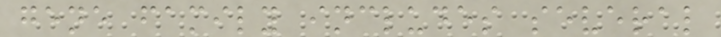gene family includes several
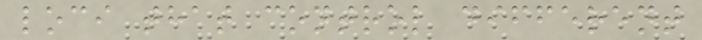loci that control different
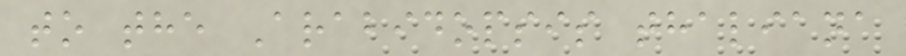to the Arabidopsis thaliana
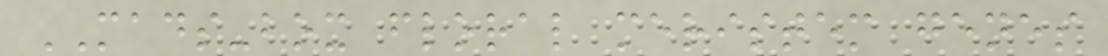MADS-box floral meristem genes
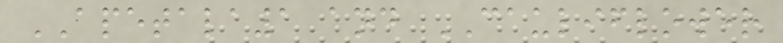APETALA1 and CAULIFLOWER
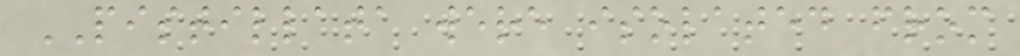PISTILLATA were isolated from
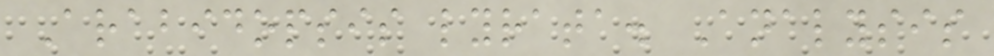Arabidopsis lyrata. Analysis
